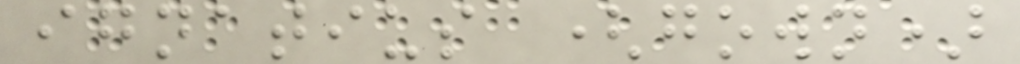ignatius (gown)
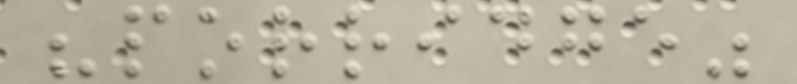"porridge"
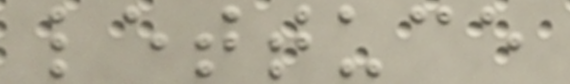lettuce
